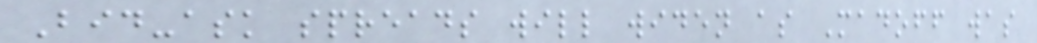Bid-ask spreads will widen as Madoff was
